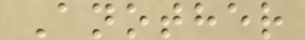Another
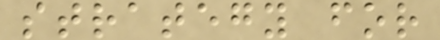strategy for
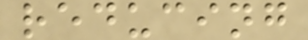reducing
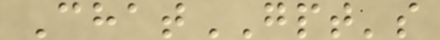ChatGPT's
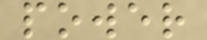power
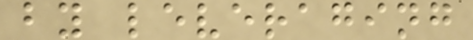by leveraging
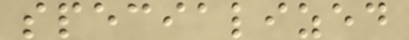specialized
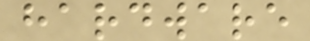hardware
